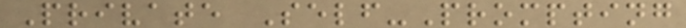Private Self-Prompting
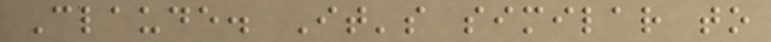Claude. It's similar to
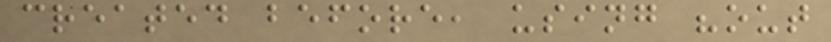created before, using "out
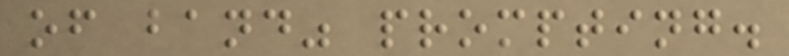of band" prompting.
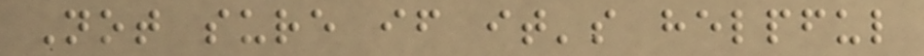Not sure if it's helpful
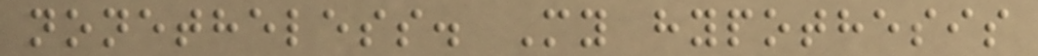nonetheless. My hypothesis
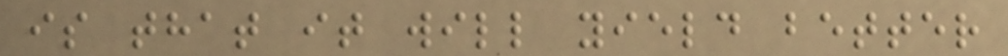is that it will yield better
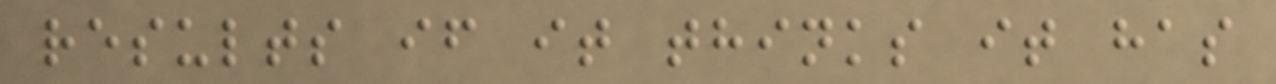results if it thinks it has
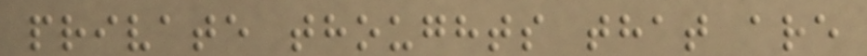private thoughts that are
